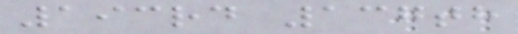193rd 137th
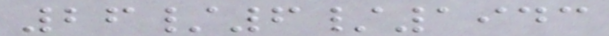26/6/1943
